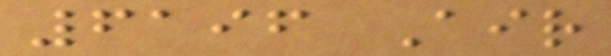6196 Air
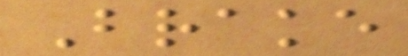Brake
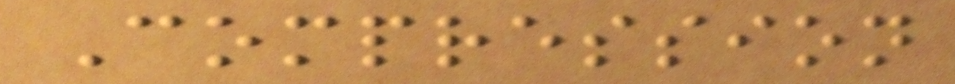Compression
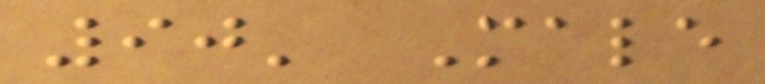90' Male
